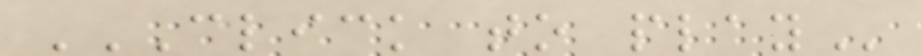CLICK TO PLAY
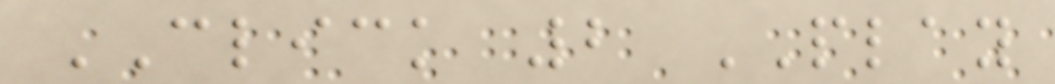CLICK 2 PLAY
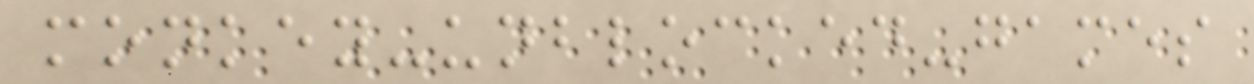monkey-unblocked-games
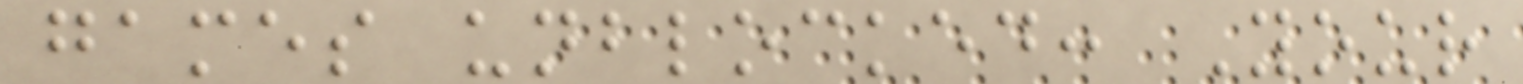games unblocked: Your
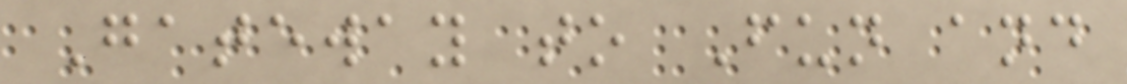Gateway to Fun and
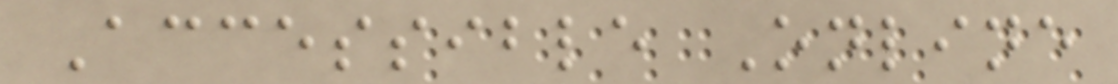Accessible Online
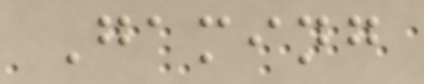Gaming
